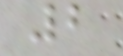2
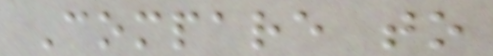Compare to
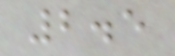2.5
